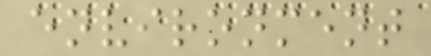environment
